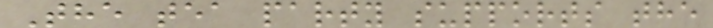The tea party supports the
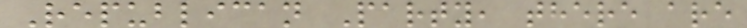Republican Party, there are
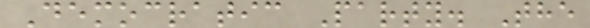Democratic Party. The
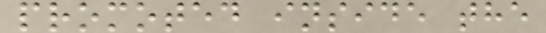promoted inside the
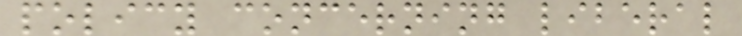policy concerning liberal
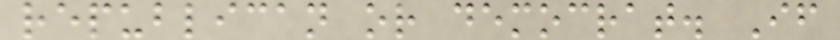republican or democrat. If
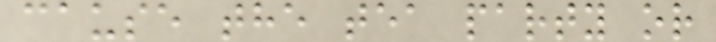cause the tea party or
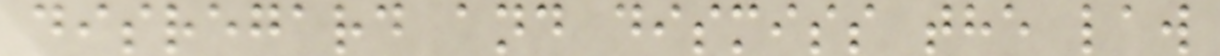disregard and dismiss the law
